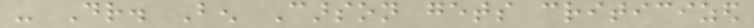- Dr. Ben Carson gets criticized
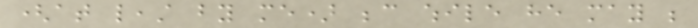(at least by me) because while he may be
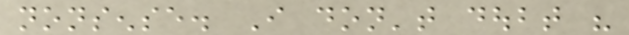nonsense. I don't doubt his
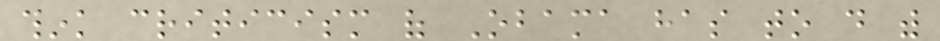think criticism of Obama has to do with
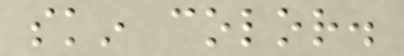skin color.
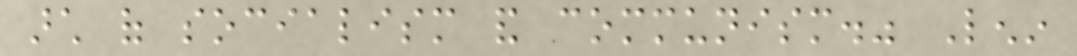arch of socialism and communism." Lenin
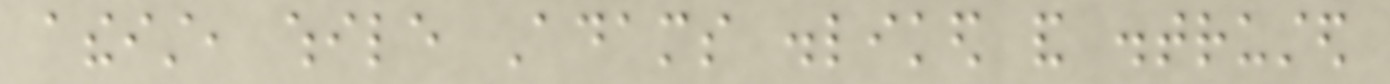atheist, while Adams disliked and distrusted
